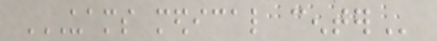UAMS MEDICAL CENTER
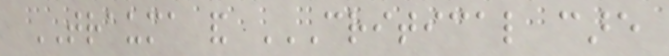TRAUMA and CRITICAL CARE
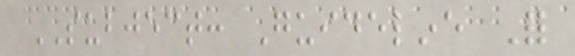SUBJECT: Guideline For
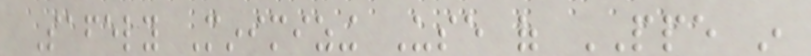Safely Minimizing Use of PPE in
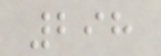298
